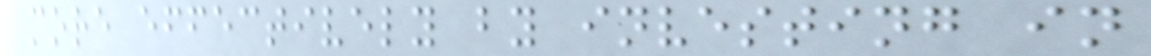more effectively by investing in
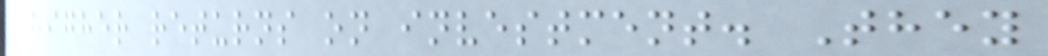higher returns on investment. They
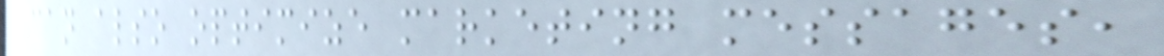can also optimize marketing messages,
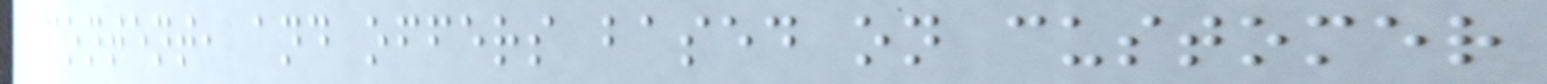content, and offers based on customer
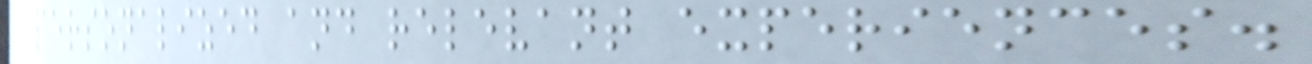personalized and relevant experiences.
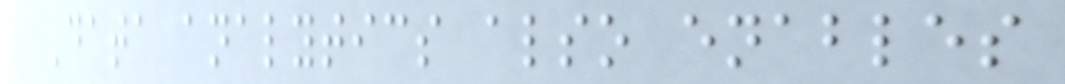Data analytics also enables
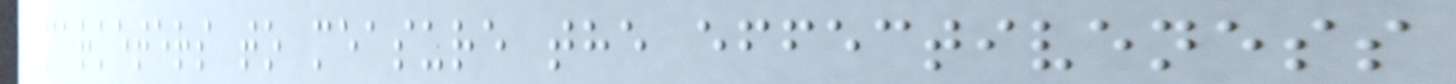marketers to measure the effectiveness
